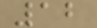12
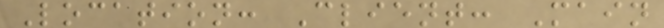Location: Client: Main
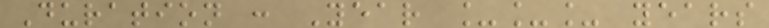Duration : Year ___ years
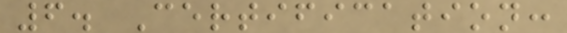6. Certification:
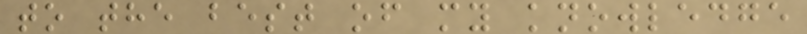to the best of my knowledge
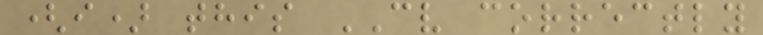(i) this CV correctly
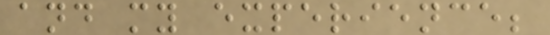and my experience;
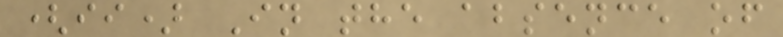(ii) In the absence of
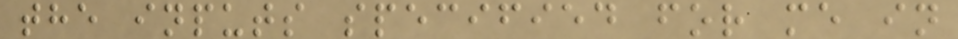the inputs specified for me in
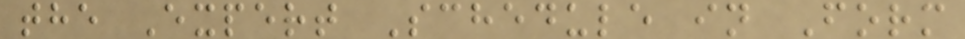the Expert Schedule in Form
